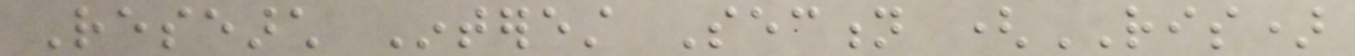Research Interest Section (RIS)
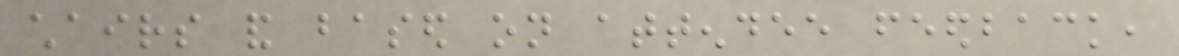chairs and based on attendee feedback,
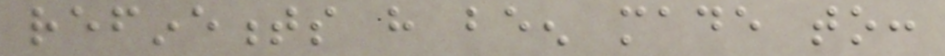refinements have been made to:
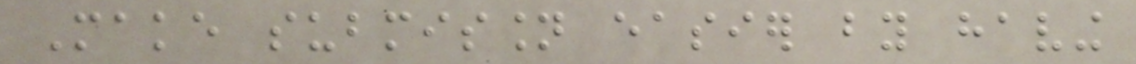Make submission easier by having
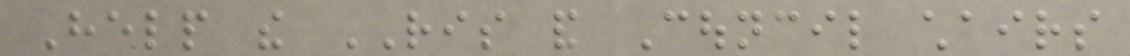Help the RIS and Council chairs
